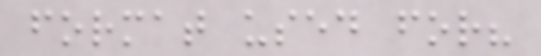format used for?
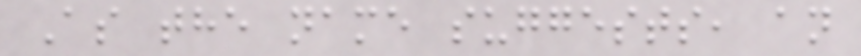As the name suggests, an
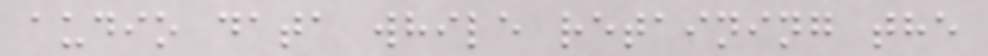audio data while retaining the
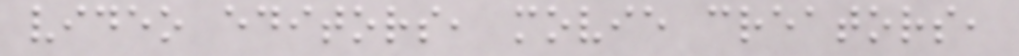video editors, movie creators,
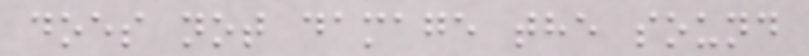does not damage the sound
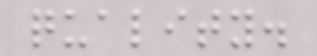quality.
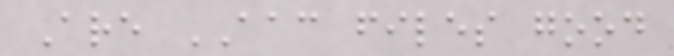Are AAC files good
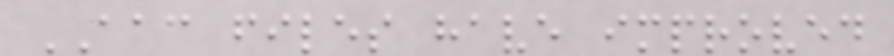AAC files have improved
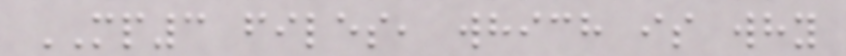MP3 files, which is why
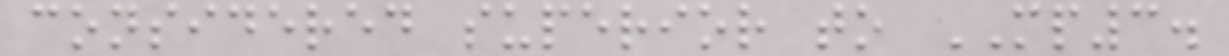considered superior to MP3.
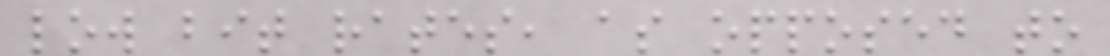low bit rates, as opposed to
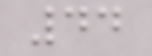44
